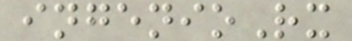ingenioRx
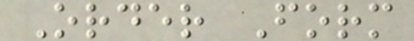Order Form
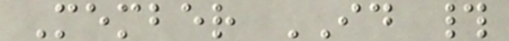Member ID #
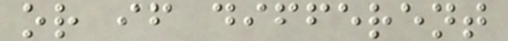or if different
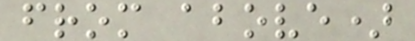from above)
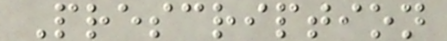Prescription
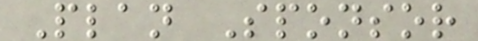Plan Sponsor
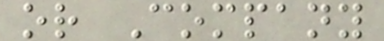or Company
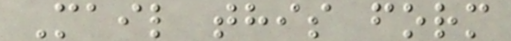Mail this form
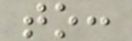to:
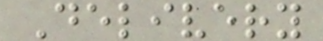Delivery
